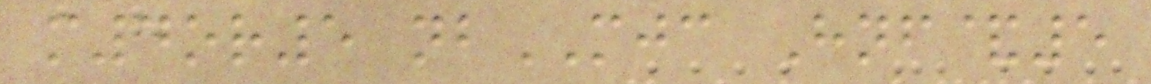m4or5 nbMJC Hnf&5
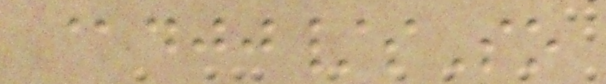@djj/sSo
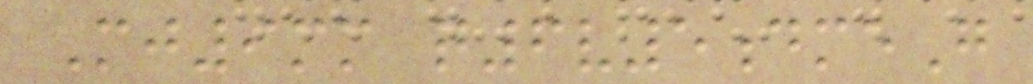Mj9mm q6v5dmeG
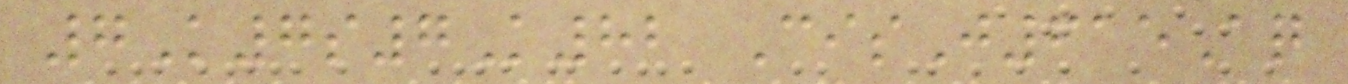7K7s7K82 CisJ615Aq
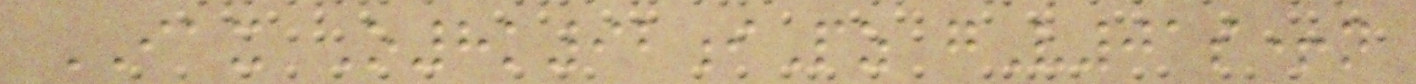IAX O8k92iPz gV01s+n
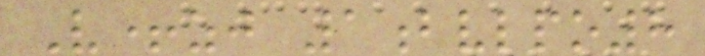V+zj 1bvlpo8
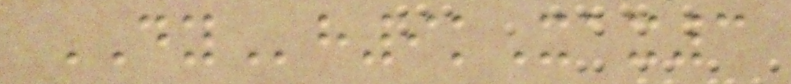DYh9kXax3
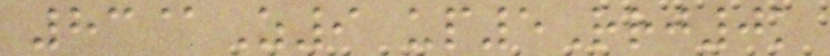83@Z9 up5Rrj0k
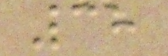38
